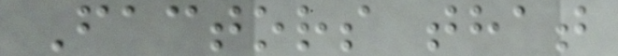Factors that
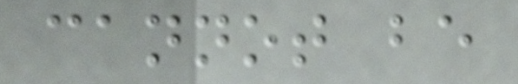cannot be
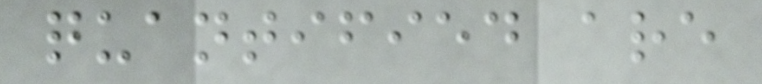quantified are
